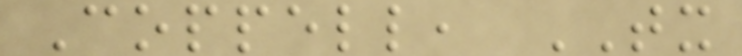Coppell, TX
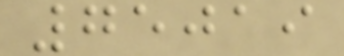75019
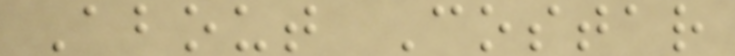About Costar
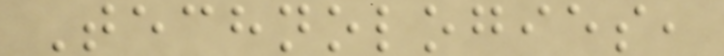Technologies,
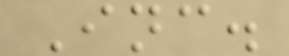Inc.
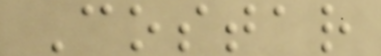Costar
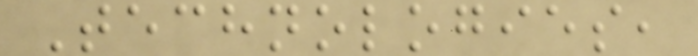Technologies,
